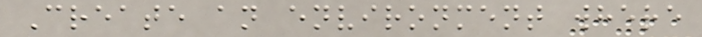Create an environment where
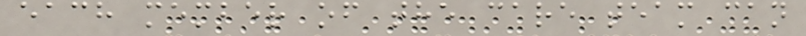each member of the care team can
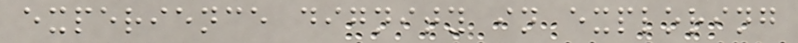experience dignity in exploring
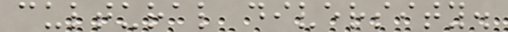cultural diversity.
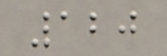120
